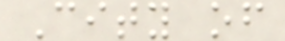City of
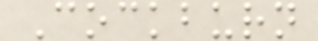Cockburn
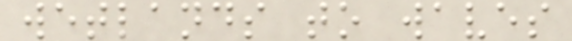wetlands to waves
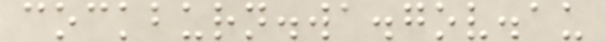cockburn.wa.gov.au
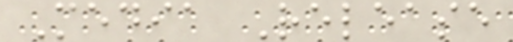Media Release
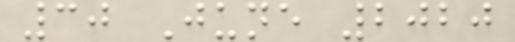30 June 2020
